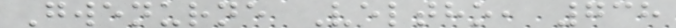Gwenurne Veltho, 738
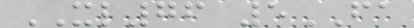XL76 5FA
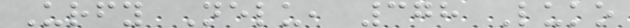Urfy Nelu, 378 Luko
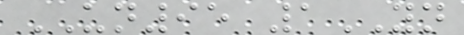UN95 1YN
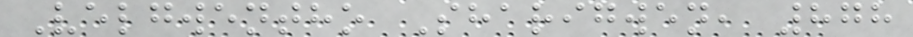Velgwentho Sharigwen, 878
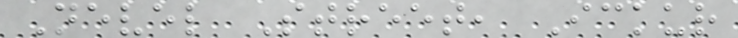Nevel Street, Ickur
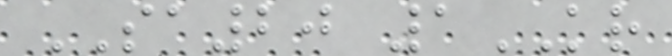SA20 1KR
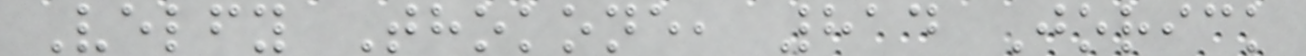Velfy Thokone, 814 Jorick
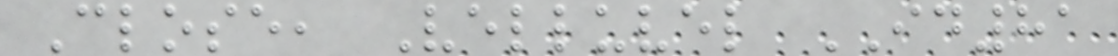Close, Velluvel ID81
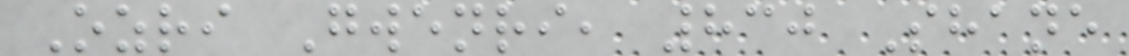Ozri Gwenri, 830 Shane
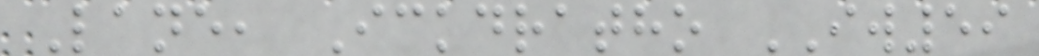Lane, Ickdratho IW59
